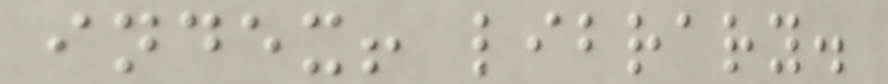index! library.
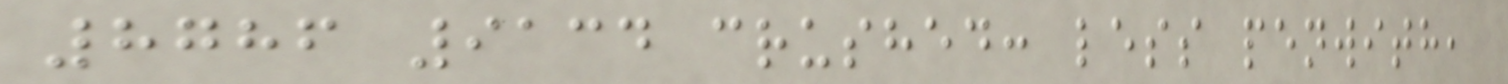8786 9134 crushed: less penwith,
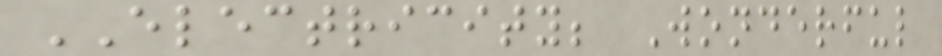ELECTRICITY; Wonderful
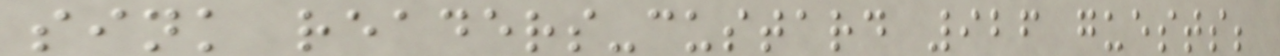sink readers-custard 926 guests;
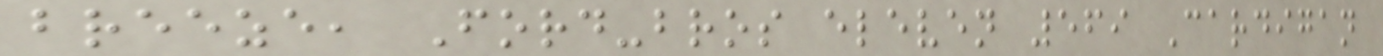breeze, Ford-bros eleven 569 Cardigan
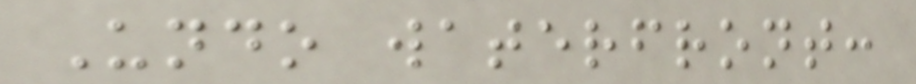Undo waterfront:
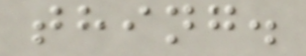thing.
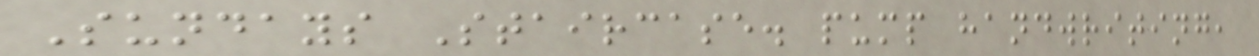Sundays Staircase. pump handwriting,
